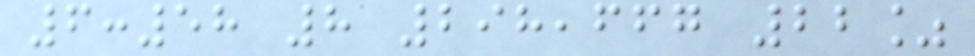6:58 8 298,667 22%
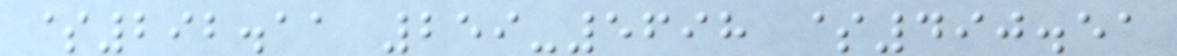$292.11 259-5698 $490.51
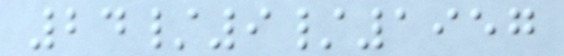24/9/1957
